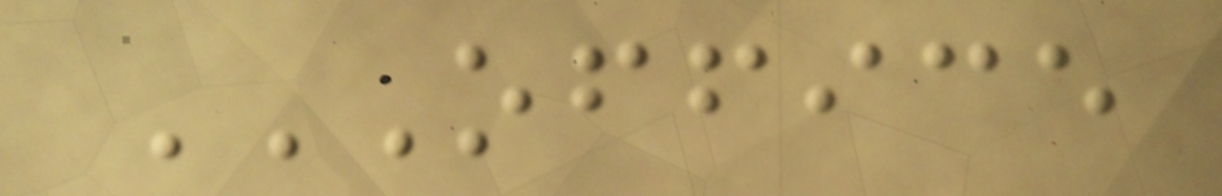OFFICE
